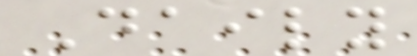Daily
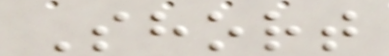Short
